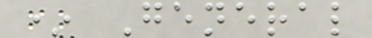* General
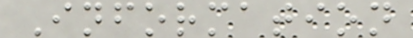Information
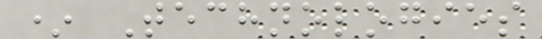* Technologies
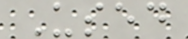Used
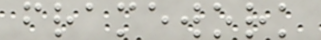framework
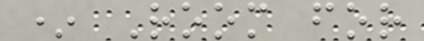* Room for
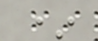*
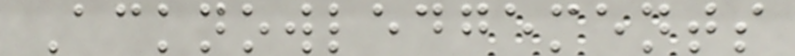Acknowledgements
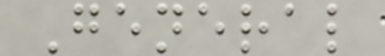General
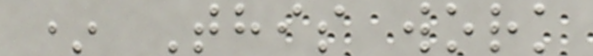* This work
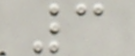3
